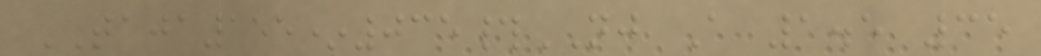TAJA155*035#NJ A 1.5 35
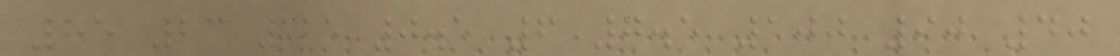85 23 125 0.5 6 7.5 100 90 40
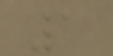1
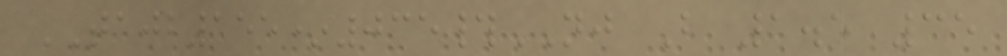TAJB155*035#NJ B 1.5 35
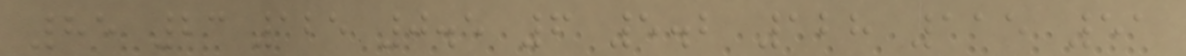85 23 125 0.5 6 5.2 128 115 51
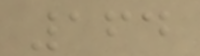164
